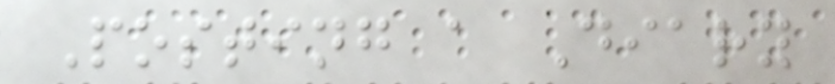Posting a Diary
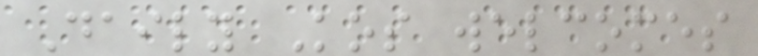Daily Kos welcomes
